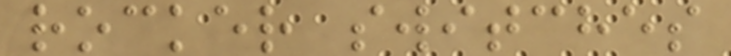rocker switches
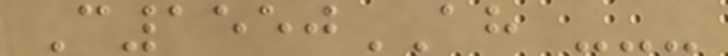C1550AH ---
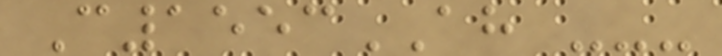C1553AH ---
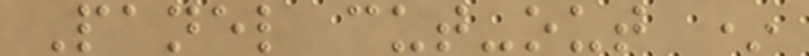Panel cut-out *
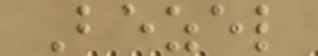Bezel
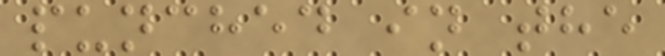punched in the
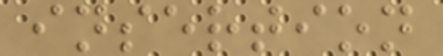insertion
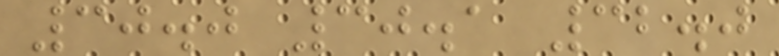30.0 30.1 32.0
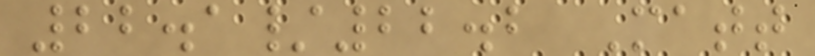22.1/22.2 Matt
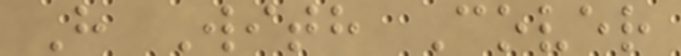H With Cover
